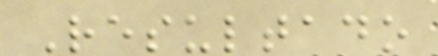Resultado
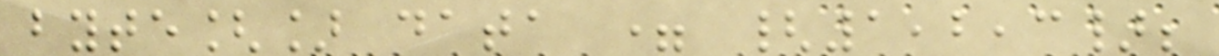byte[] data = {1,2,3};
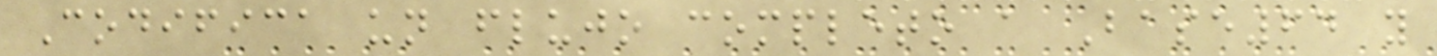Codifica un flujo completo a Base64 y
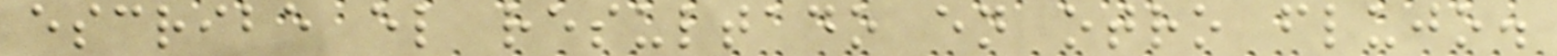escribe el resultado en otro flujo.
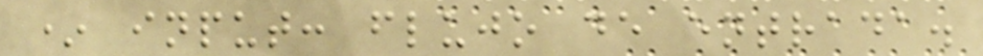* input: flujo de entrada.
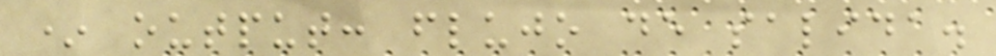* output: flujo de salida.
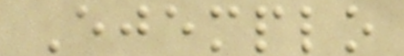Ejemplo
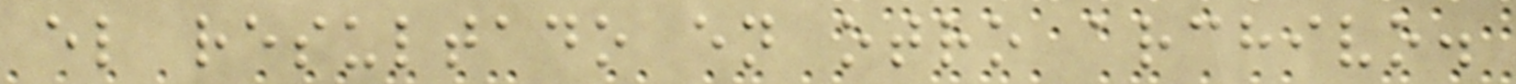el resultado en otro archivo.
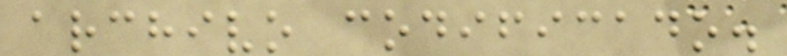archivo codificado.
